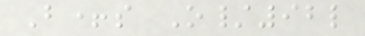B+s O/92l
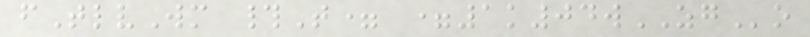fTlvWm #T= =1k04wZGo
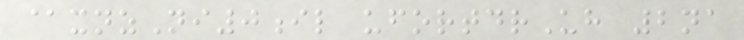@xnzNi0il ufortdrUh 2na
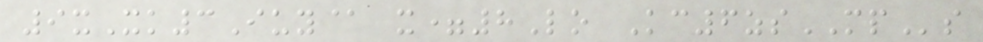9xXk3Iuy@ x=8Lo Kc6zsMPs
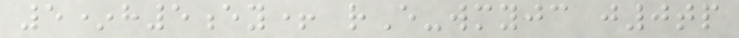5*h5ey+ rE-wmyjc j0tp
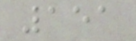151
